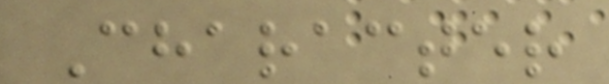Character
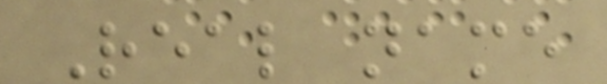Real name
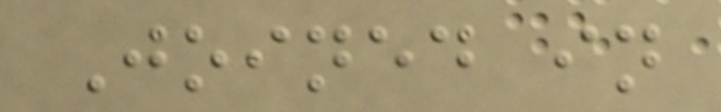Joined in
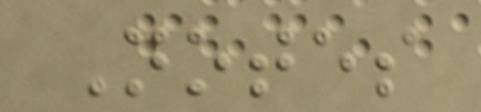Notes
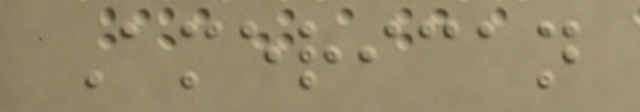American
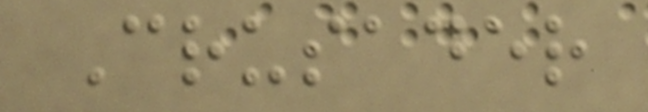Crusader
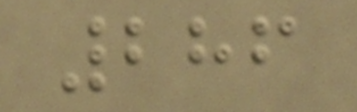286
